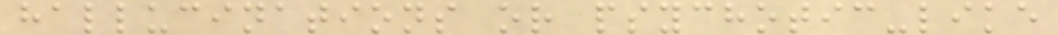hallucinations or psychotic-like
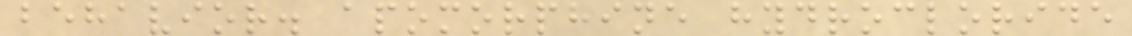behavior. apomorphine hydrocloride
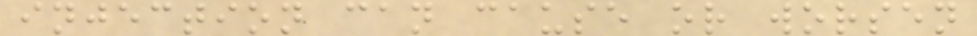injection can cause or worsen
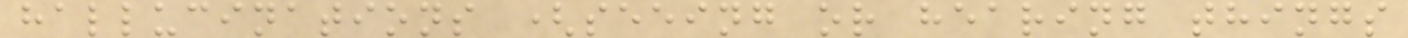hallucinations (seeing or hearing things
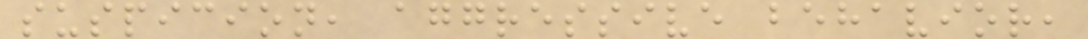suspicion, aggressive behavior,
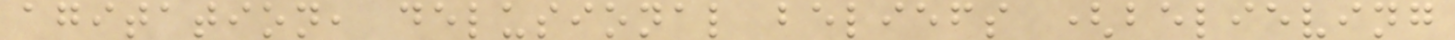agitation, delusional beliefs (believing
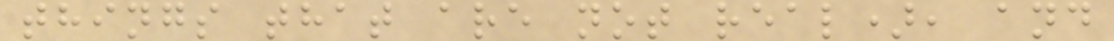things that are not real), and
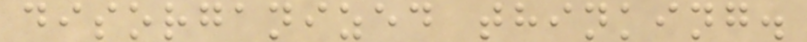disorganized thinking.
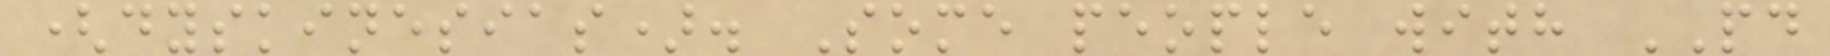(dyskinesias). Some people with PD
